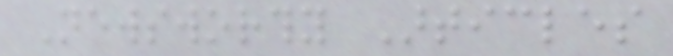Newsworthy Articles
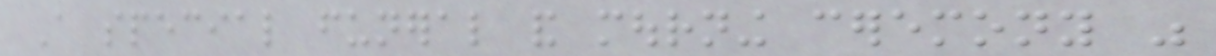A special funeral and mourning ceremony was
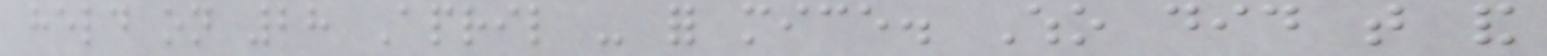held on 28 April - for mice. Who did that and
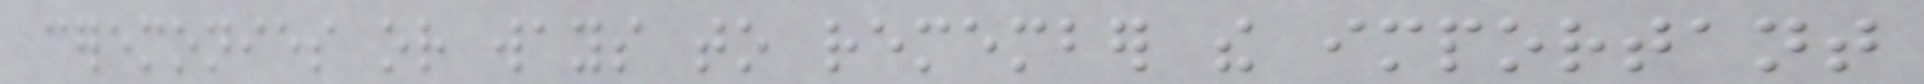ceremonies or ways to remember the important
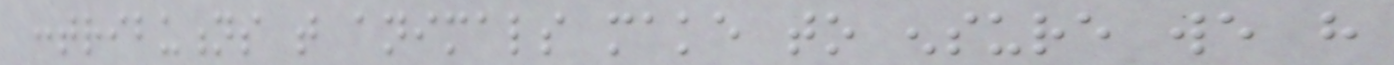contributions that animals make to ensure we have
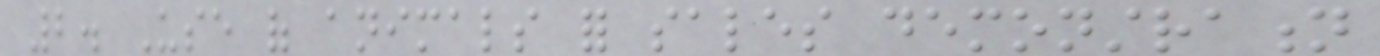2. Use of animals for sales demonstration
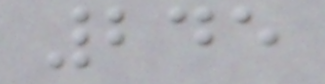245
